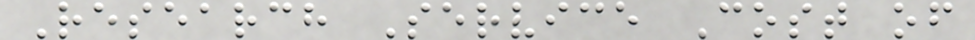Research Service Cost of
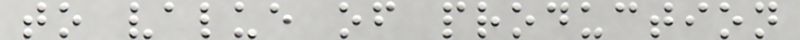to value of production
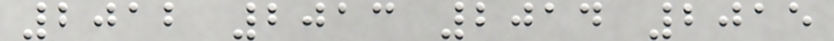2012 2013 2014 2015
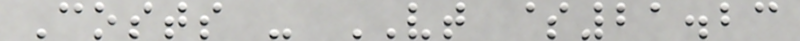Costs - VT $21.23
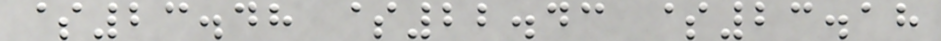$23.48 $22.43 $23.18
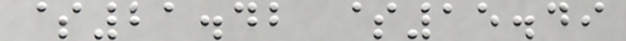$21.42 $15.49
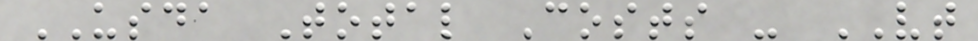USDA Total Costs - VT
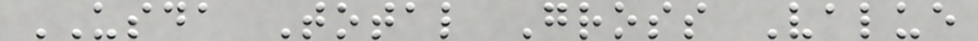USDA Total Gross Value
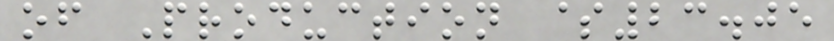of Production $23.05
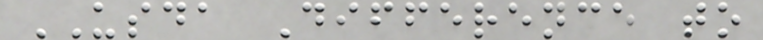USDA Difference to
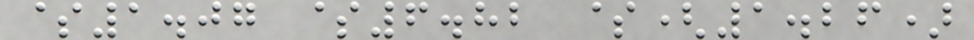$1.07 $6.82 $(1.26)
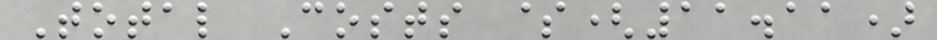Total Costs $(11.11)
